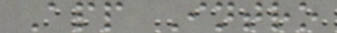App Intro
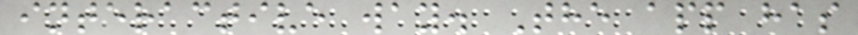interactive way. The app has
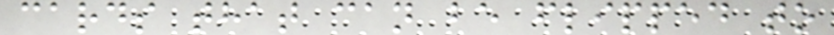cards that can be flipped to
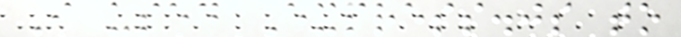I used Express.js to
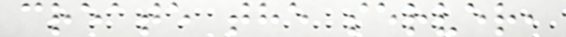create the server,
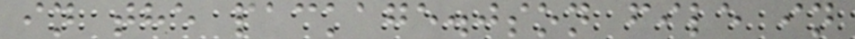in the package.json file in
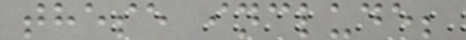these include;
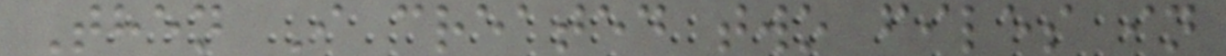Then I created two files in
